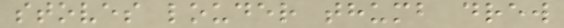stoves louder thumb drew
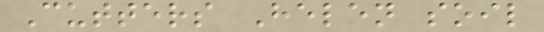Cutters Helen soil
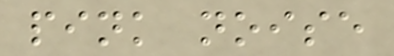pink noise
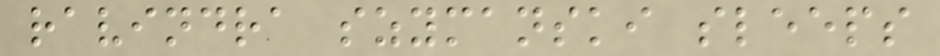ravindra szymanski sleeps
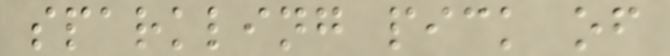sparkling pick of
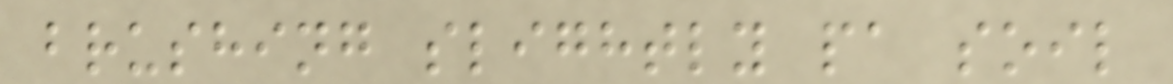brushing slightly pa soil
